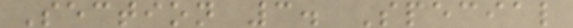Section 3. Special
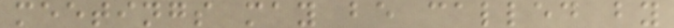meetings may be called by
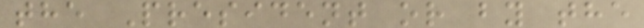the President or by the
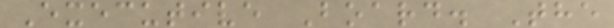Executive Board. The
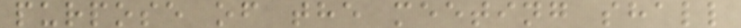purpose of the meeting shall
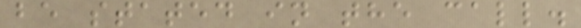be stated in the call.
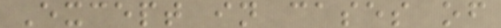Except in cases of
